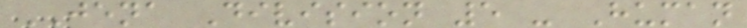JENA Division 5 - Human
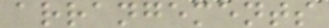arrangements
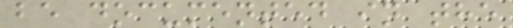be documented in the
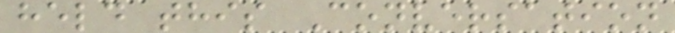held this Conversation
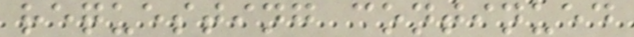requesting continued
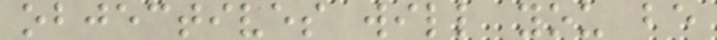objectives will you be
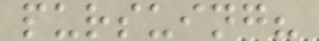pursuing?
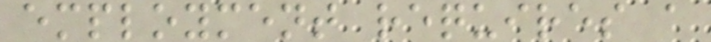employment requires a
